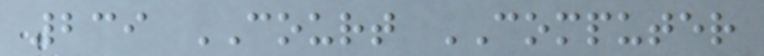239 COURT COMPUTER
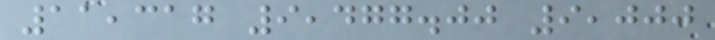11,317 9,477.00 9,000
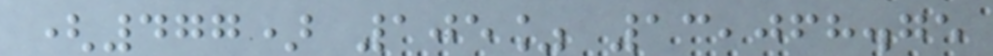(477) 105% 13,068.75
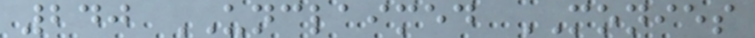240 UNCLAIMED MONIES
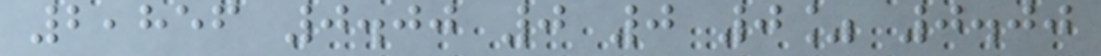2,856 0.00 0 0 0% 0.00
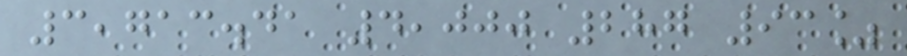3,713.41 4,000 287 93%
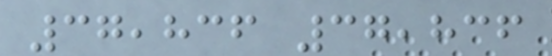37,836 37,836
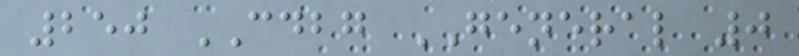250 CDBG GENERAL 0
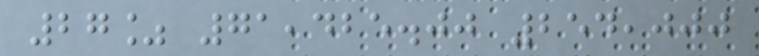27% 71,425.00 254,000
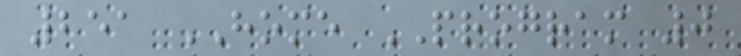251 HOME PROGRAM 0
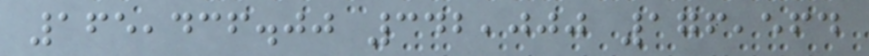165,436.00 342,000 176,564
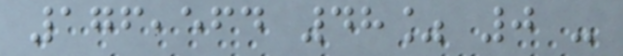176,564 48% 0 -
